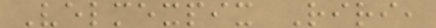Velmexpix Riri,
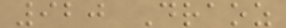920 Draoz
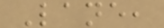Lane,
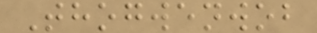Thogwenwob
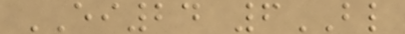EI24 6BL
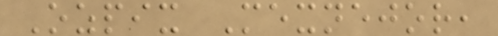Ozpix Mexnejor,
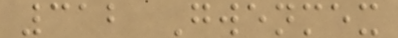312 Gwenmex
